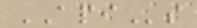APIs
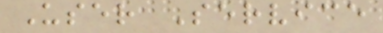User Service
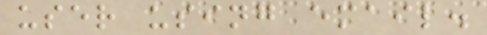user using email.
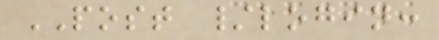POST /login:
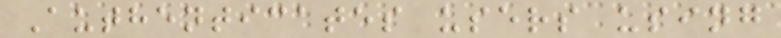Authenticates users using
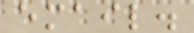email.
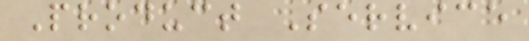Product Service
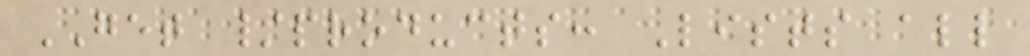GET /products: Lists all
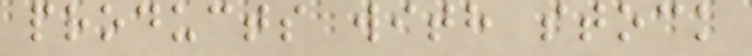products with stock
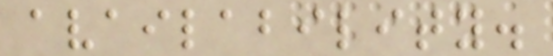availability.
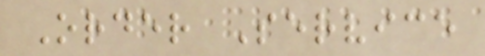Order Service
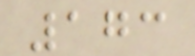173
